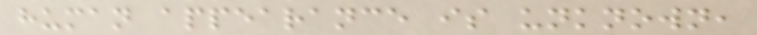human appearance is unknown,
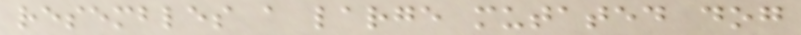resembles a large mutated dog
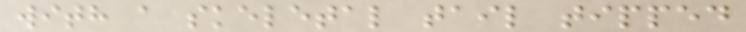with a skeletal tail tipped
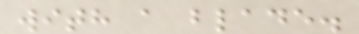with a blade.
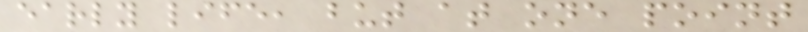early life, but at one point
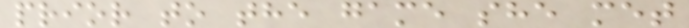prior to the game she met
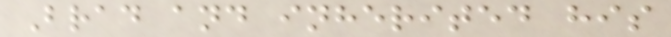Brad and inherited his
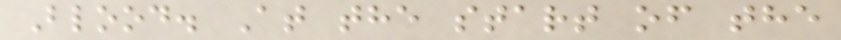Blood. At the start of the
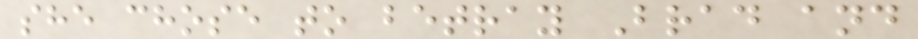she chose to betray Brad and
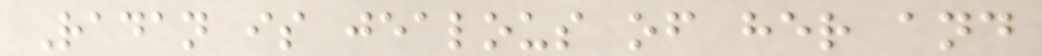Radan is jealous of her and
